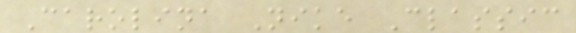Carolina Nike Classic
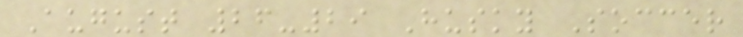August 26-29 Husky Soccer
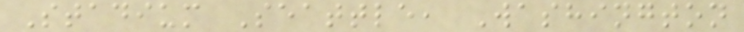Stadium Seattle, Washington
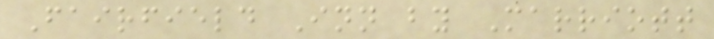Fairfield Inn by Marriott
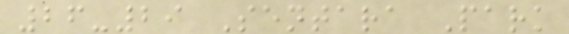26-29 Sentara Park
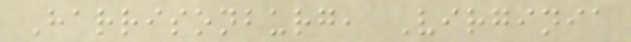Harrisonburg, Virginia
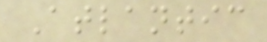Atlantic
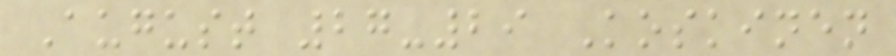August 27-29 Koskinen
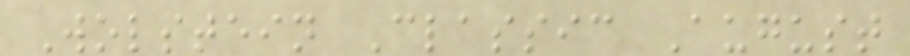Wolstein Classic August
